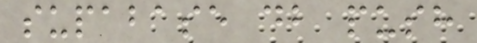supabase db push
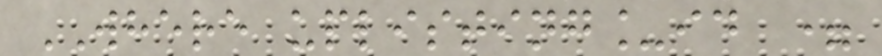WHERE uplisting_id =
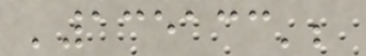'135133';
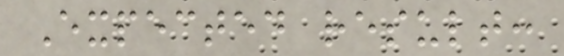Expected result:
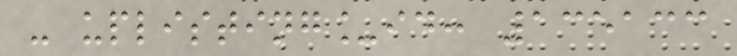- uplisting_id: 135133
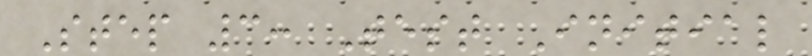Step 3: Test Initial
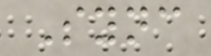Sync
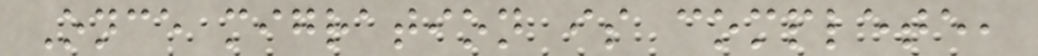Once migration is complete,
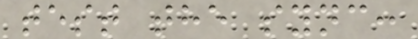test the sync:
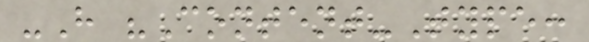-H "Content-Type:
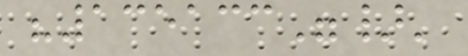"135133"}'
